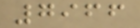7966
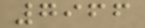7966
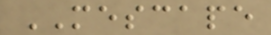MESCAPE
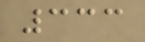333
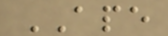APE
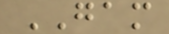GAM
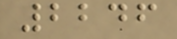2246
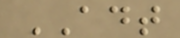ADT
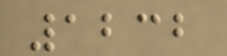1232
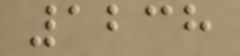1238
